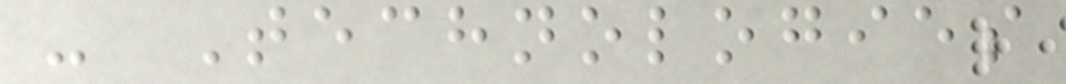- Technologies
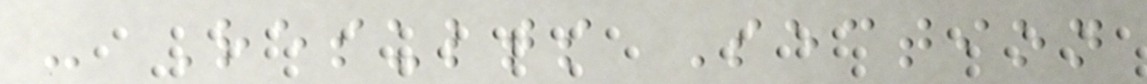- Results Section
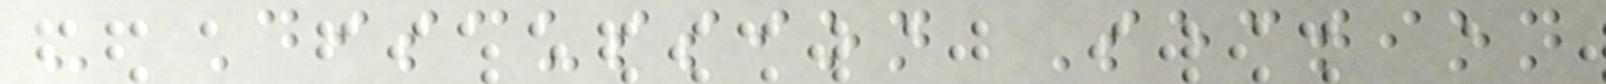- Discussion Section
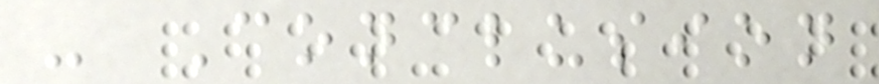- Conclusion
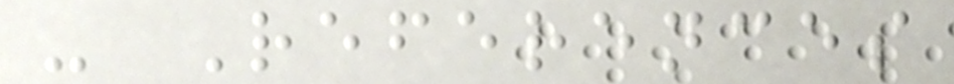- References
